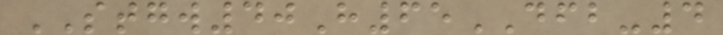STGW40H65DFB-4
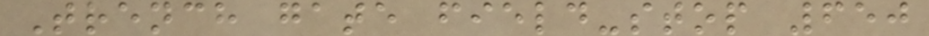Trench gate field-stop 650
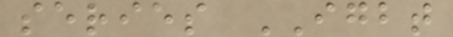series IGBT
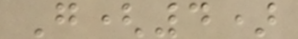G(4)
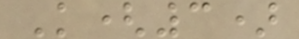K(3)
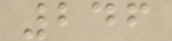246
